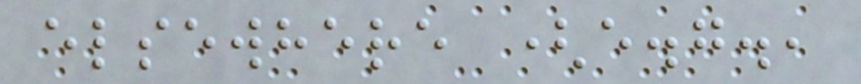elsewhere (e.g.,
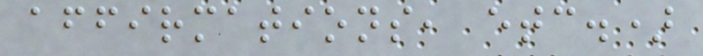affirmations, etc.)
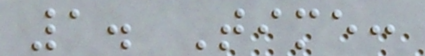1. Time:
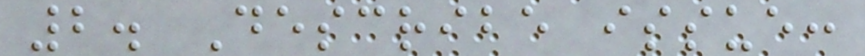2. Describe issue:
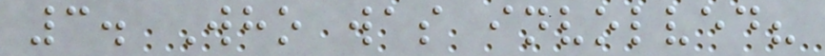3. Who was involved?
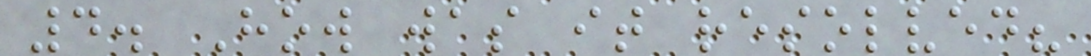4. How was it resolved?
